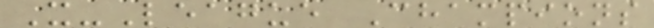X-League Champions
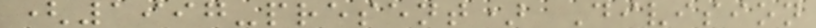(1997-present) Division
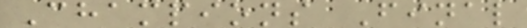Champions Final
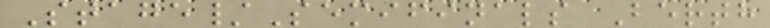Stage/Semifinals Berth
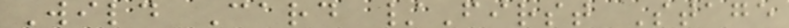Wild Card /First Stage
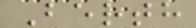Berth
